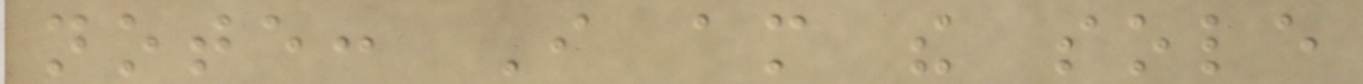note: I am the sole
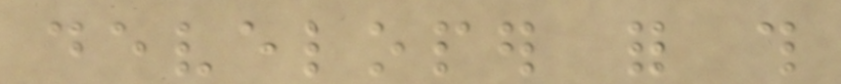developer for this
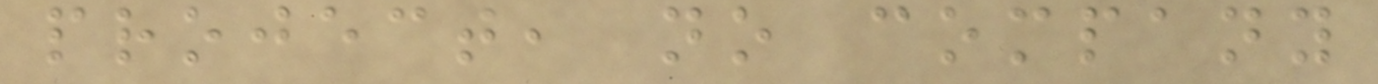project, no company
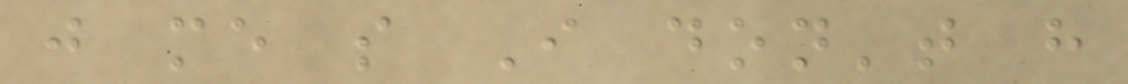just me so I don't have
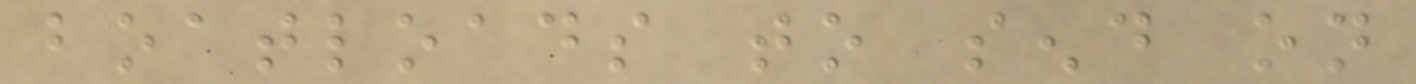boatloads to send on
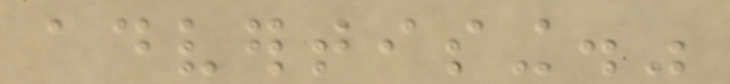advertising."
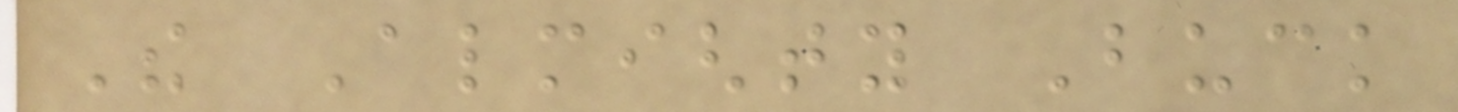The Almighty Buck
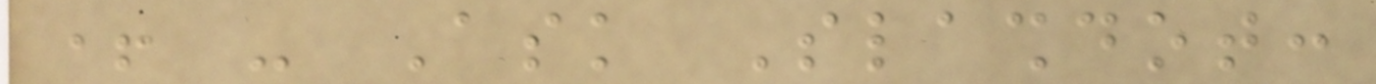+ - Ask Slashdot:
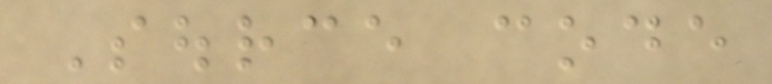Source code
